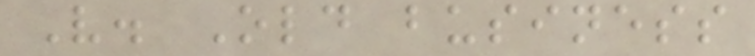V. Old business
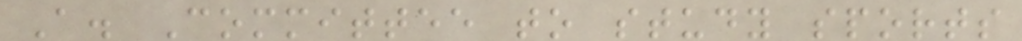A. Committee to study sports
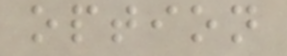option
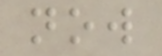now
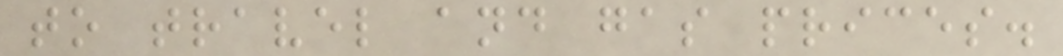to travel and gas prices.
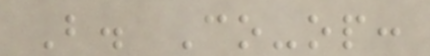B. Co-op:
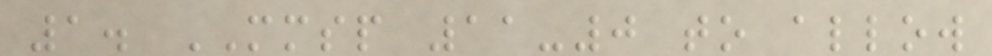1. MMSP 11-0 to allow
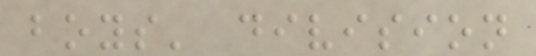boys' division
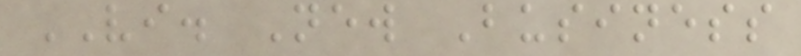VI. New Business
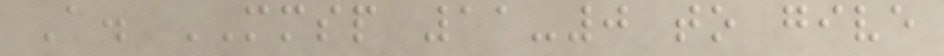A. MMSP 11-0 to give
